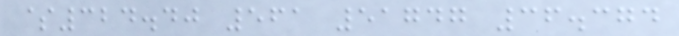$324.40 561 51747 36.374
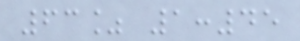63% 1:45
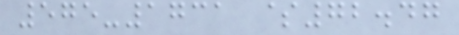575-1731 $72.47
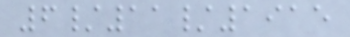6/11/1915
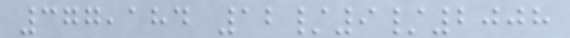377,184 12/9/2008
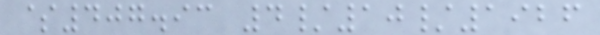$407.93 4/10/1926
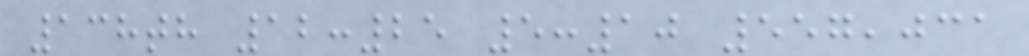138th 12:25 5:10 557,031
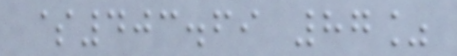$403.69 87%
